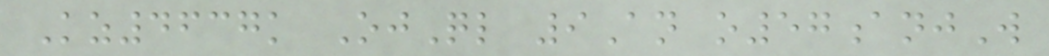Kz4637k OjQl 9An o57anjW
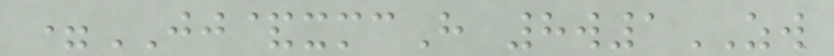=JJ&xmcH 8w1ZW
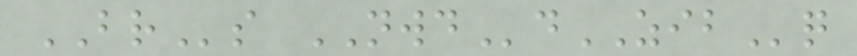BRs NWDdZIBq
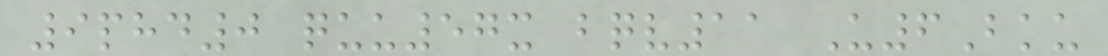9phd0 quu57x bqv11 U6Bku
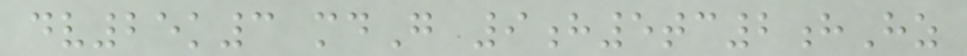dv25k3 mdG 9h5tc2hHz
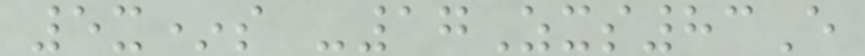5x*s -17Zxs83E
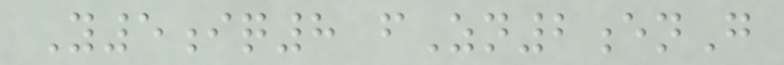Y5iq8 fZn2enG
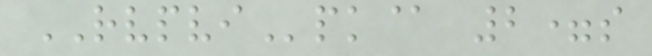RVPVIpk@ 2=s
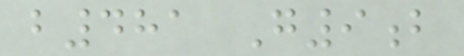b481 G9b
